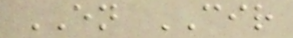EN CIR
